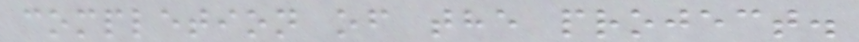completion of the project.
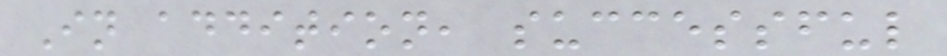In addition, successful
